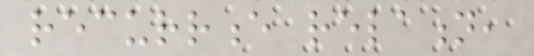recurrence relation,
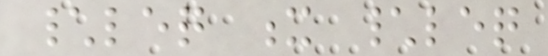\leq x \leq
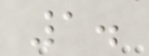1.
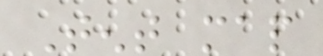Tent map
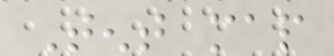Tent map
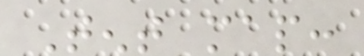Tent map:
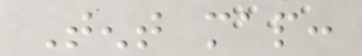Tent map:
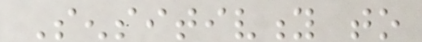Sensitivity to
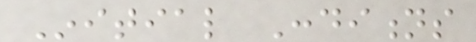Initial Conditions
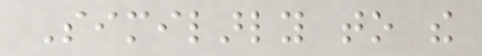Similarly to the
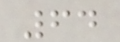64
